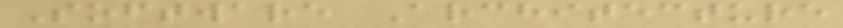Software Architecture
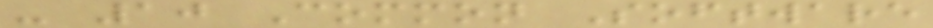- 10 Common Software
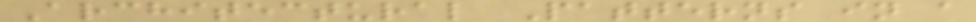Architectural Patterns in a
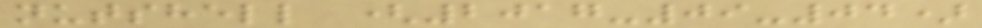nutshell (2017-09-04)
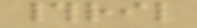#ril
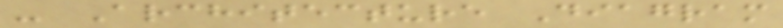- Architecture Diagram
